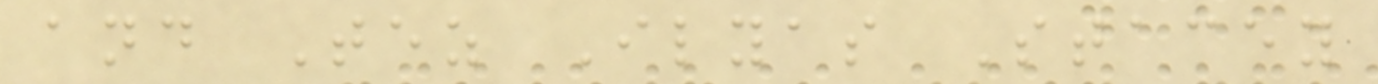and Tez Ilyas Stacey
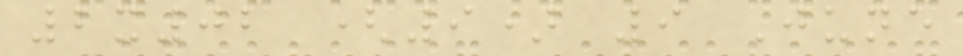2x02 (9) 9 June
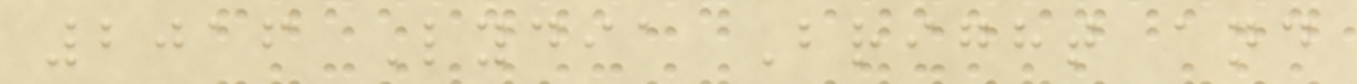2016 Lydia Bright and
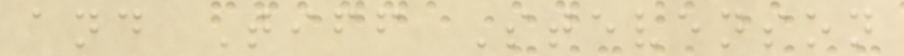and Tiff Stevenson
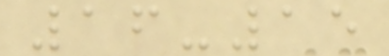16-15
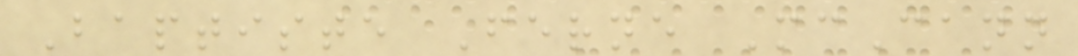Baptiste Ferne McCann
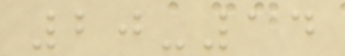20-14
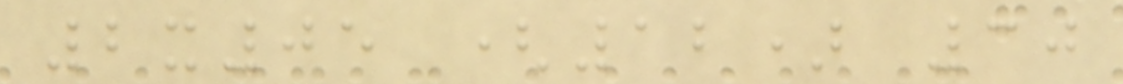2x05 (12) 30
